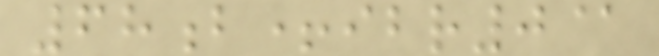68b+ibr0@
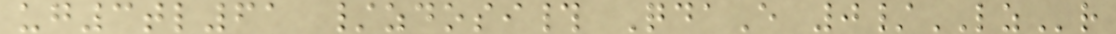ug3tl61 /zdosi# QdaE 0/LZr
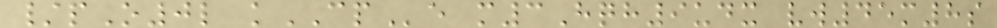/pO0l kCPe m3Hqh9udx vw45m8s
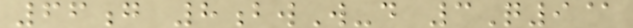66g 8bwW-d 3Q9@
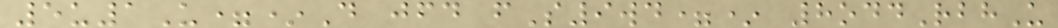5u1U=*D jfd fS9wd=* 8oddRbhU
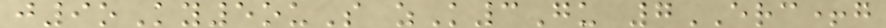j9oKy5ouS zK3Gu 7ERC+g
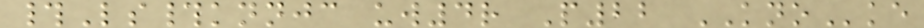#Ls#knnjc uw4r P22 KNOke
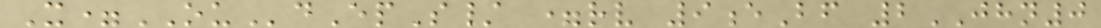X=OUdEpS/ =rv 9eBf 2JHN0
